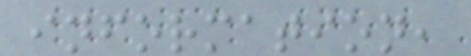information,
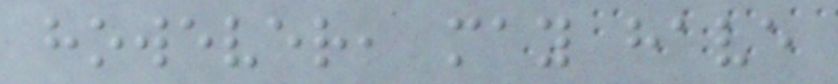however, may have
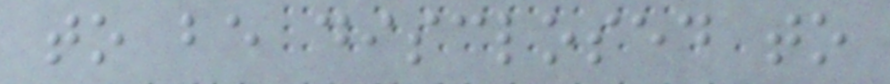to be disclosed to
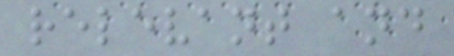relevant and
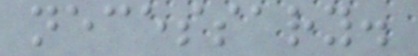necessary.
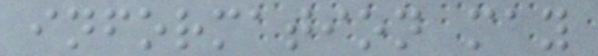information may
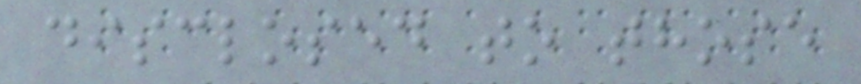disclosed to those
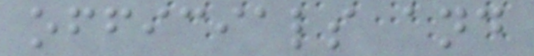officials and
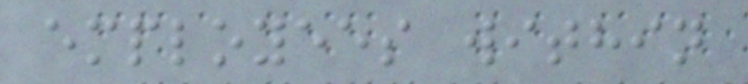employees within
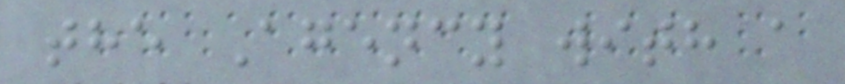the Agency with a
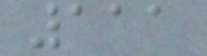111
